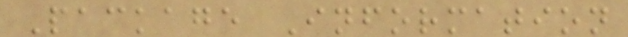Package Information
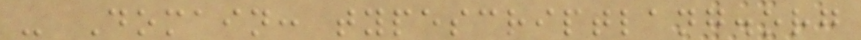- Domain: typescriptlang.org
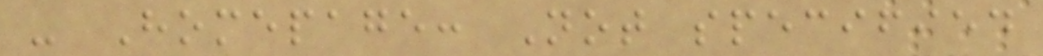- Homepage: Not specified
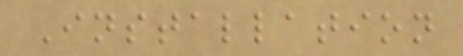Installation
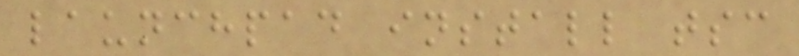launchpad install tsc
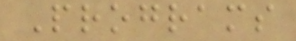Programs
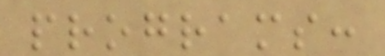programs:
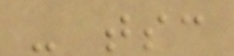- tsc
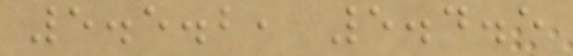5.5.2, 5.4.5
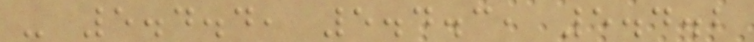- 5.4.4, 5.4.3, 5.4.2
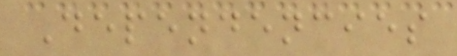Dependencies
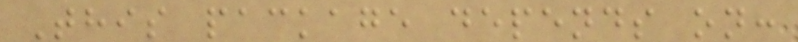This package depends on:
